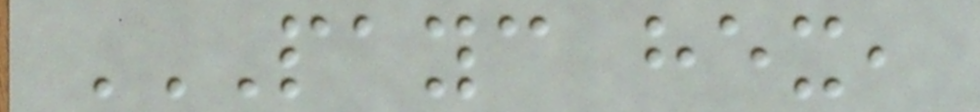PAYC HEX,
